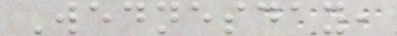Wednesday,
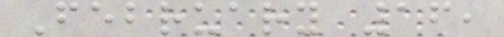February 16,
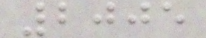2005
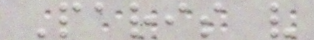Paris v
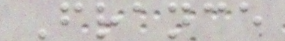France
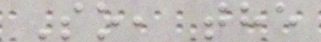So, the
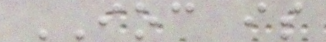IOC is
